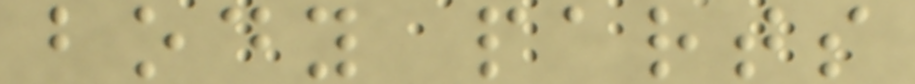body parts
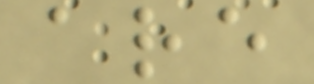are
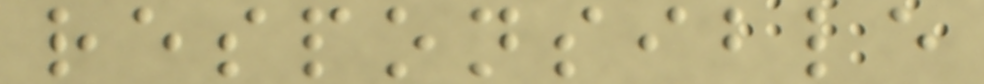responsible
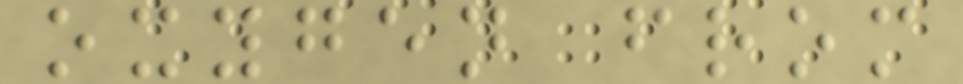oxygen from
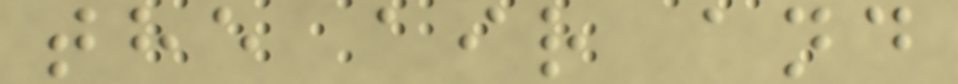the air and
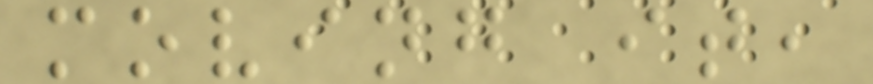moving it,
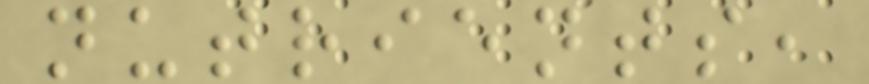nutrients,
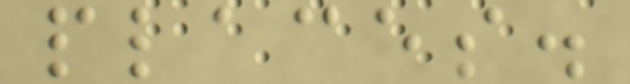places.
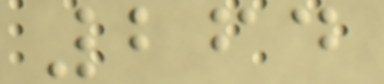264
